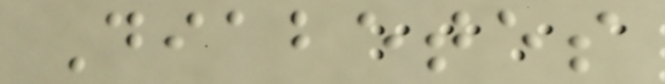Diabetes
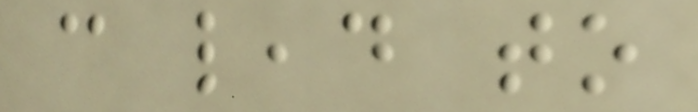can lead to
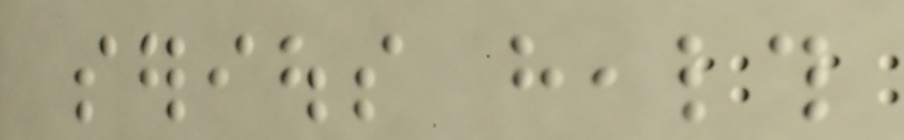serious health
